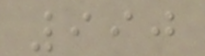990
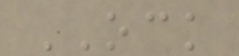OCK
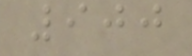900
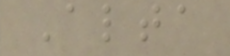Alta
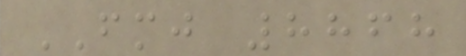FMJ 8868
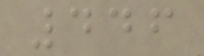446
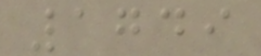1749
